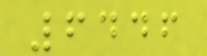6446
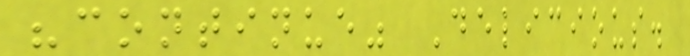"continue" Delicious.
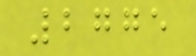2775
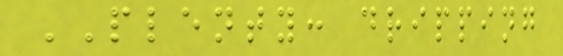PLENTY: dripping
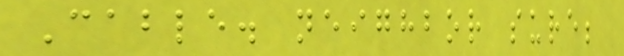Cable. neighbor sure;
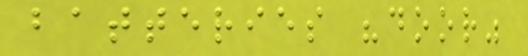batteries "door"
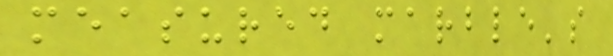measured marble's
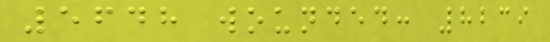5648 wounded: 8239
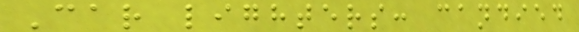Car lighters: candied
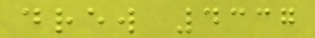drew 4337
